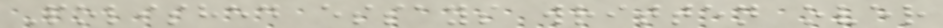Polished essays written over
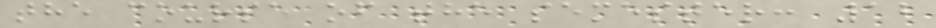the course of the semester: 12
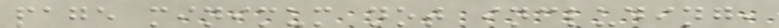page minimum not including,
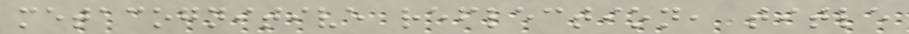metacognitive reflection, title
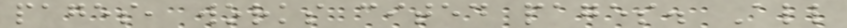pages, works cited pages. All
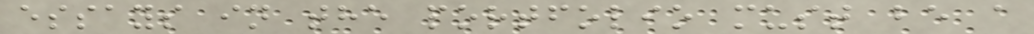essays in the portfolio must be a
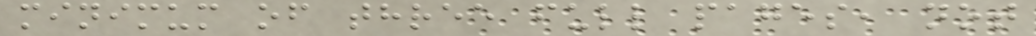minimum of three full pages, not
